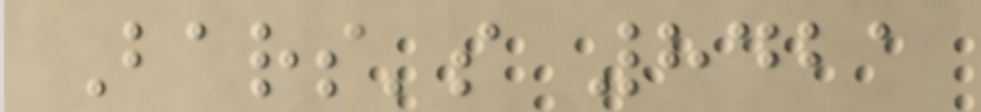Bars's 8421
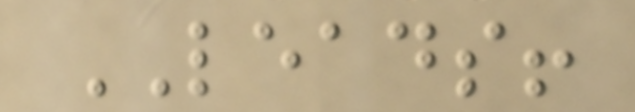LEADS!
